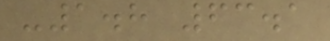-1.8 63.1
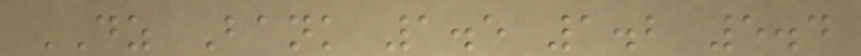DZ Bank 1.5 1.2 5.4
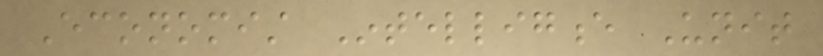Economist Intelligence Unit
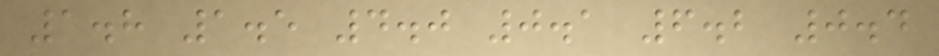1.8 1.5 4.0 0.1 6.2 0.4
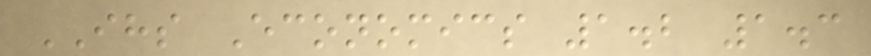IHS Economics 1.2 1.3
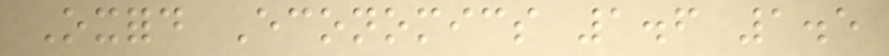Oxford Economics 1.6 1.5
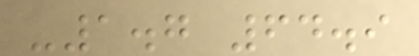-1.7 64.9
